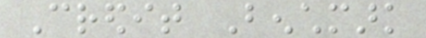Credit Benchmark
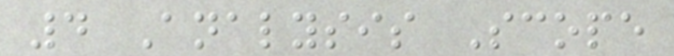4 Analysis Scope
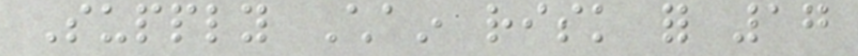Supply Chain risk for 17
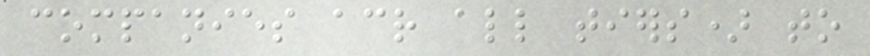companies across all tiers) to
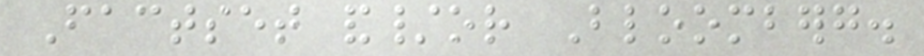Factset and/or Bloomberg.
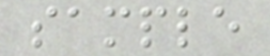sample
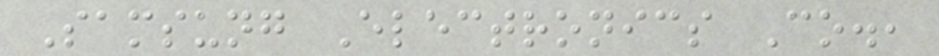Samsung Electronics Co.,
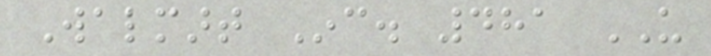Walmart Inc. 481 US
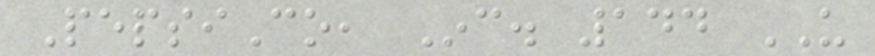PepsiCo, Inc. 144 US
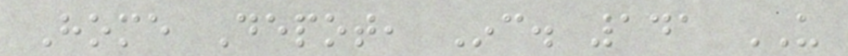Home Depot, Inc. 141 US
